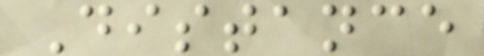Distance
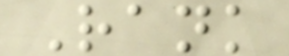Rank
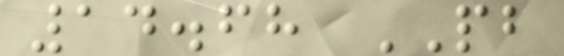14.68 PB
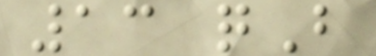13 qB
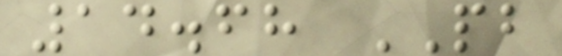14.68 PB
